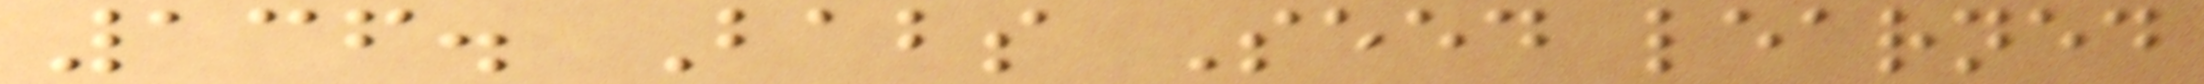136. Babs Seed learned
